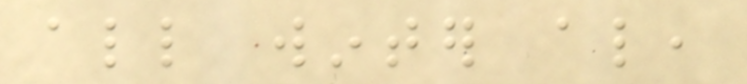all winter also,
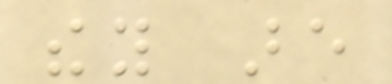they are
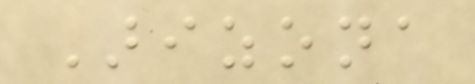Arizona
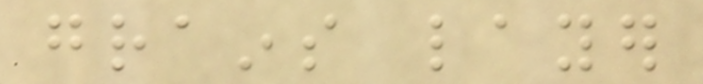grains layer
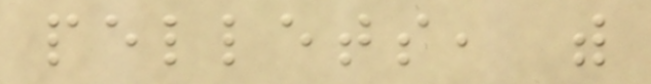pellets, with
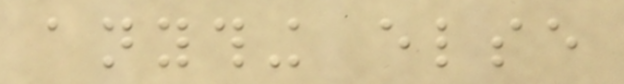anything else
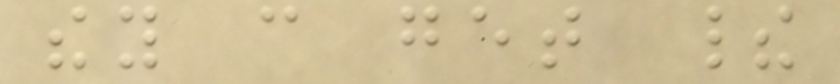they can get their
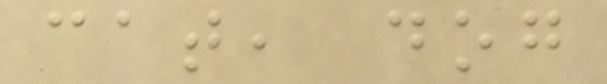cat, dog
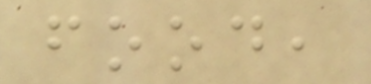food,
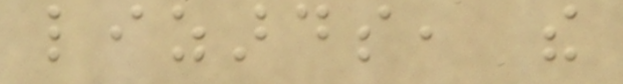lizards, the
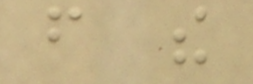from the
